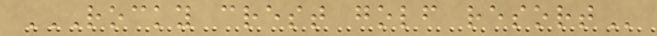ROCKY CREST GOLF RESORT
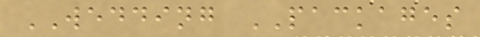WEDDING PACKAGES
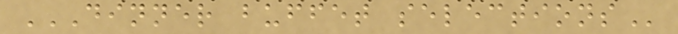DINNER BUFFET SELECTIONS
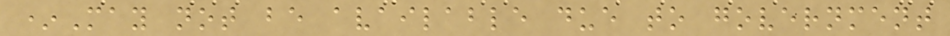*May not be available due to government
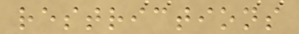restrictions
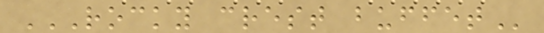ROCKY CREST BUFFET
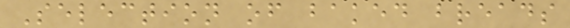Selection of baked breads
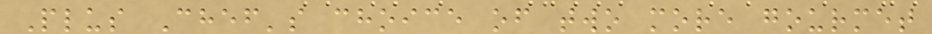Plus Chef's choice of two more gourmet
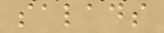salads
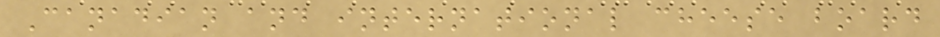Canadian and international cheese board
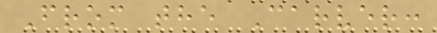From the Carver:
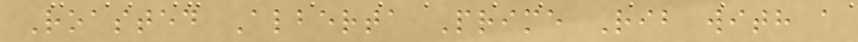Roasted Alberta Prime Rib with a
